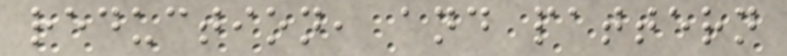reduction, and pattern
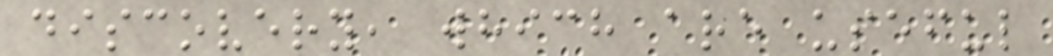discovery, which are useful
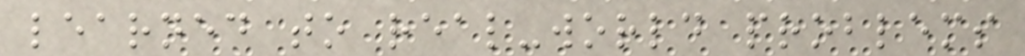learned to real-world problems
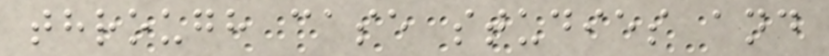through case studies and
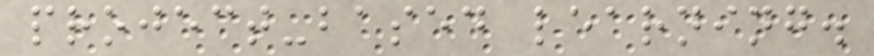project-based learning.
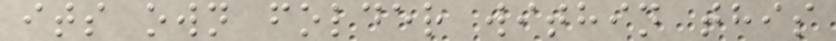its own folder within this
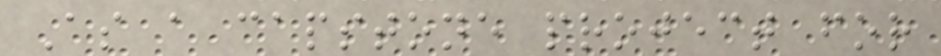As a capstone project for
